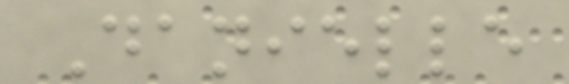Danielle
